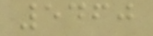5460
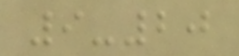9-20
